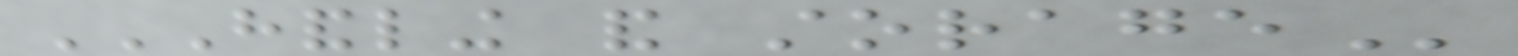HANDLING AND STORAGE
